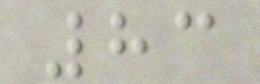83
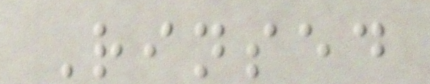Rinsed
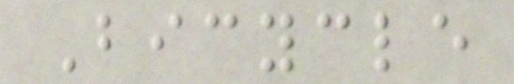Bicycle
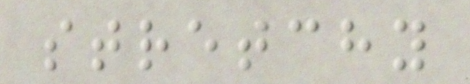stretchy
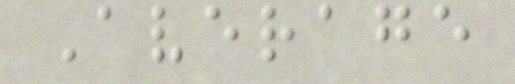Average
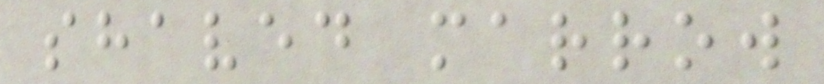shaved marrow
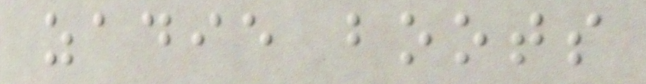zadie boots
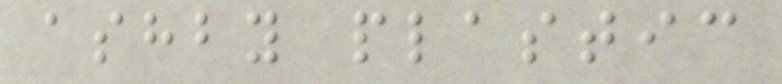ashby plastic
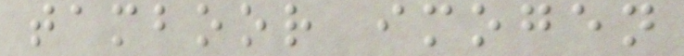tamboor imogen
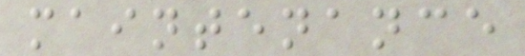maintenance
